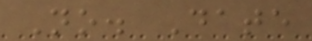No. Date
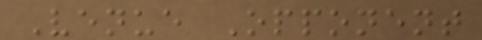Venue Opponent
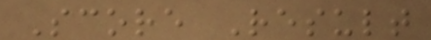Score Result
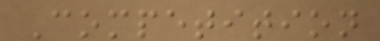Competition
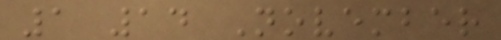1 14 November
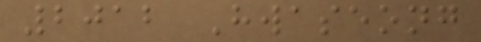2012 Hwaseong
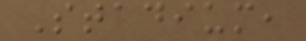Stadium,
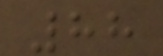88
